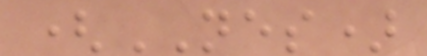(NES)
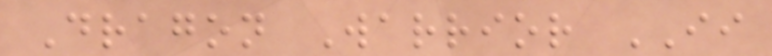Dragon Warrior II
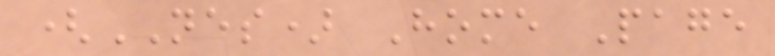(NES) Home Page
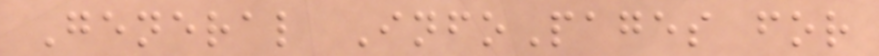General InfoPages for
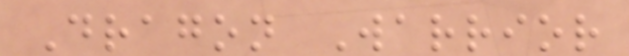Dragon Warrior
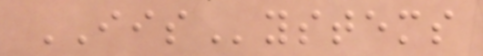IISystems
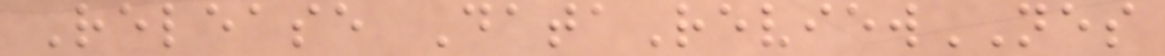Release DataReviewNES
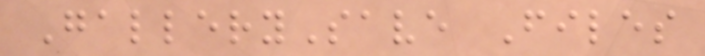GallerySave Files
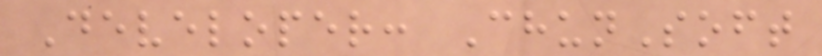Developer: ChunSoft
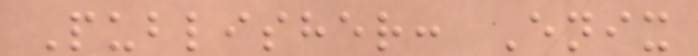Publisher: Enix
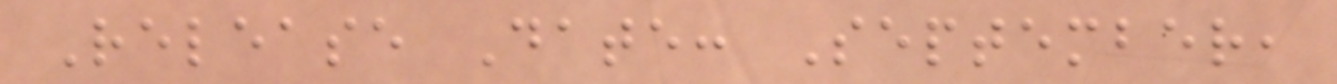Release Date: September,
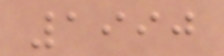1990
